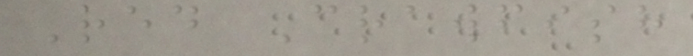Red Crawfish
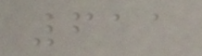611
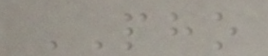PHO
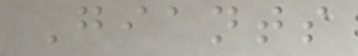Giants
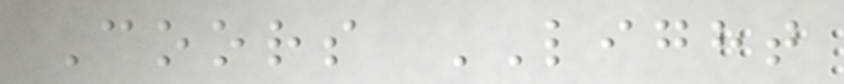Coors LIGHT
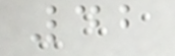42
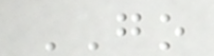GO
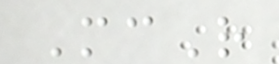McR
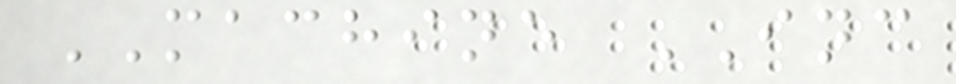MACHINE INC
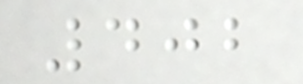402
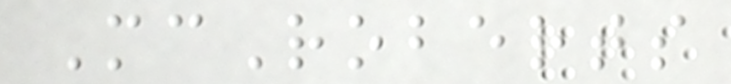McRoberts
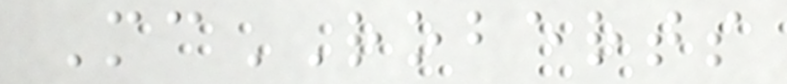McROBERTS
